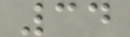34
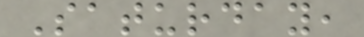Saturday,
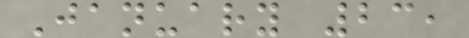January 23,
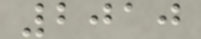2010
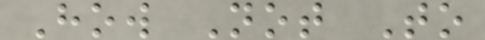How Not To
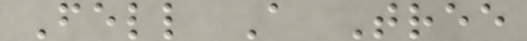Fell A Tree
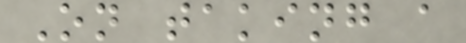On taking a
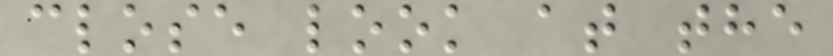close look at the
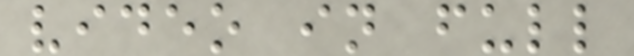video in full
